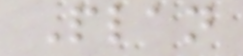Plan
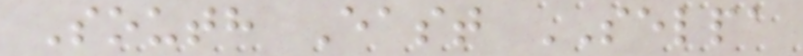South East SELPA
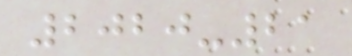2020-21
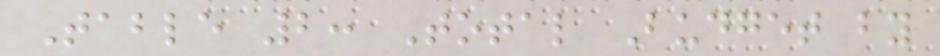Table 2: Total Budget by
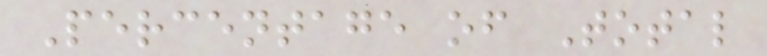Percentage of Total
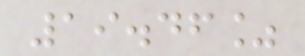19.46%
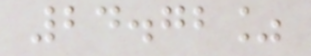24.72%
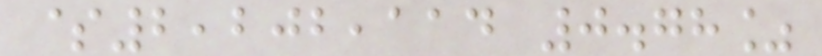$2,202,114 0.78%
